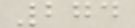274
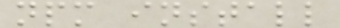npm install
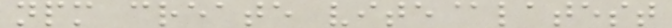npm create vite@latest
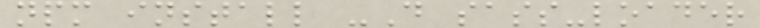npm install -D sass-loader
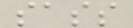sass
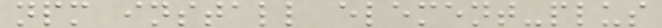npm install element-plus
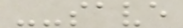--save
